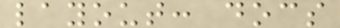layout: docs
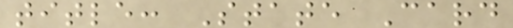title: State Card
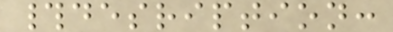#desription:
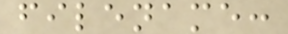filename:
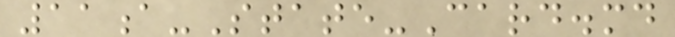11a-State-Card.md
